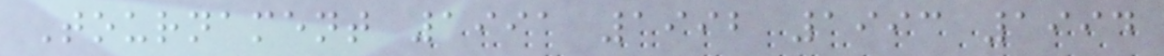Tournament 1991 1992 1993 1994
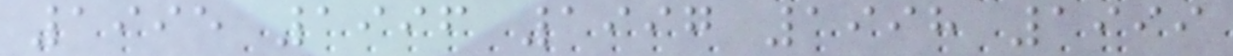1995 1996 1997 1998 1999
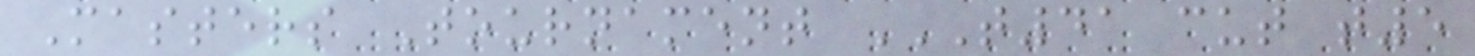Masters Tournament T41 CUT T5
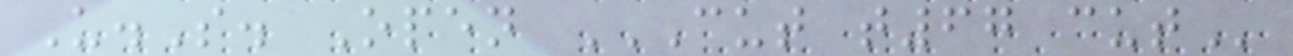U.S. Open CUT T67 CUT
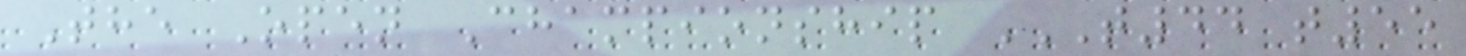The Open Championship T44 T55
